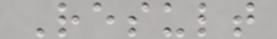Result
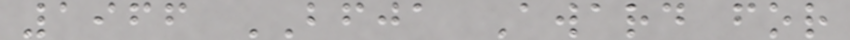1966 BFJA Award for
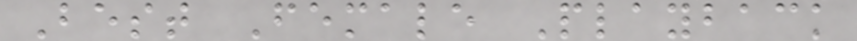Best Female Playback
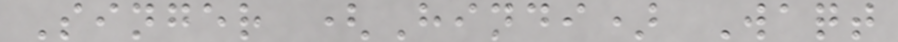Singer (Hindi) Waqt
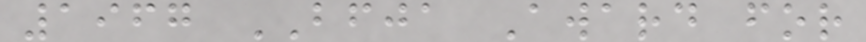1967 BFJA Award for
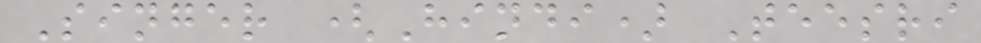Singer (Hindi) Teesri
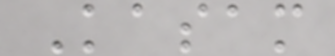Kasam
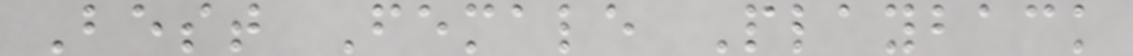Best Female Playback
